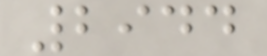2944
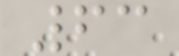63
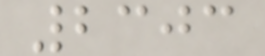2303
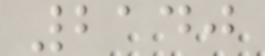2140
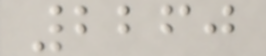2260
